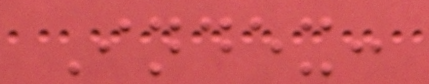Index:
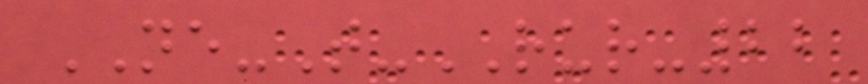NE-T-RUR-22
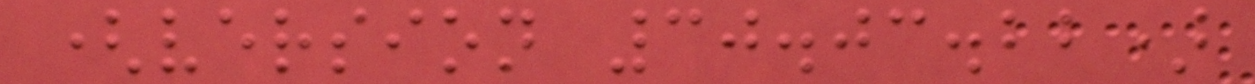(version 30.03.22)
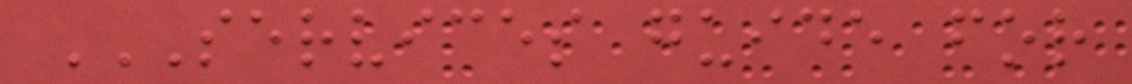SERVICES GUIDE FOR
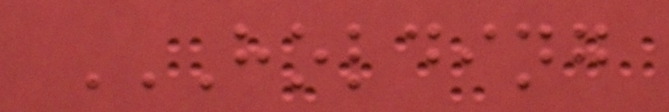HOLDING
